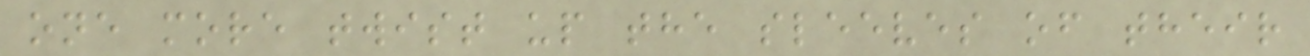one more twist up the sleeves of their
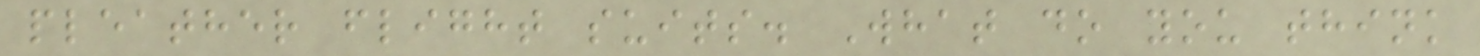pleather flight suits. What do you think
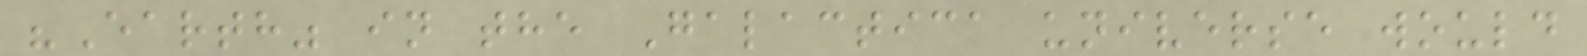"Earth" in the Galactica universe would
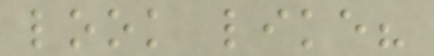look like?
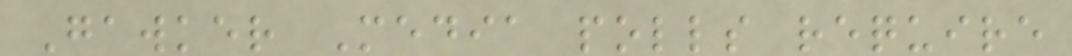Gawker Media polls require
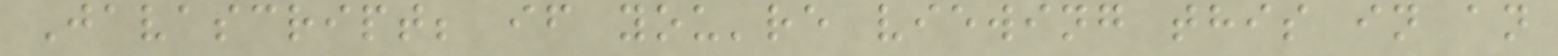Javascript; if you're viewing this in an
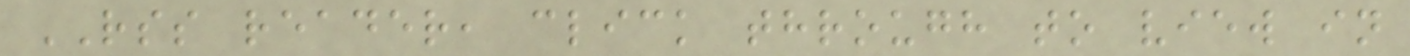RSS reader, click through to view in
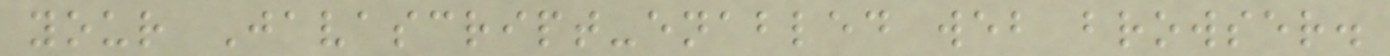your Javascript-enabled web browser.
